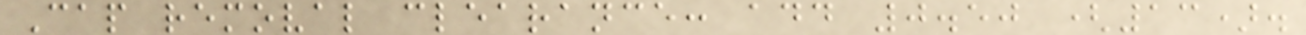Cap removal clearance: add 0.50 (13).
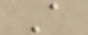A
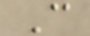C
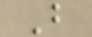B
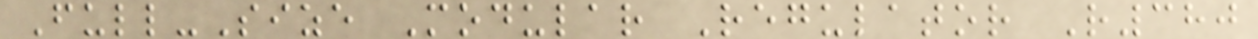Full-Size Modular Regulator R380
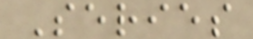Series
